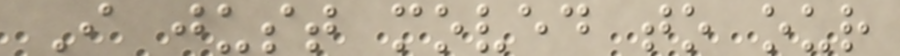I just moved to our
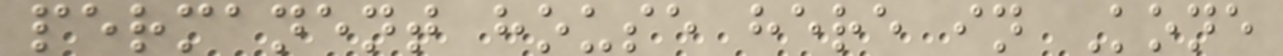permanent house here in Kone
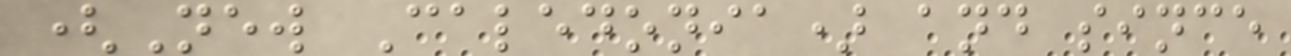(New Caledonia) and since
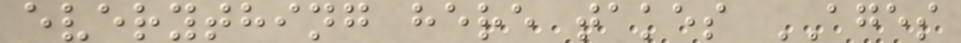everything here takes AGES
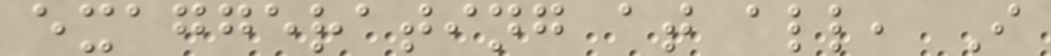exaggerating at all, I
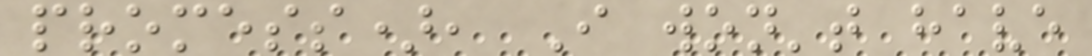promess), I won't have
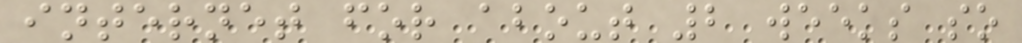internet for about 2 weeks so
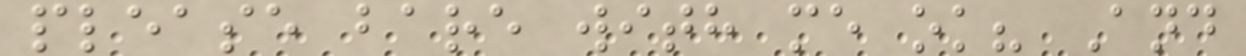please bare with me ok? And
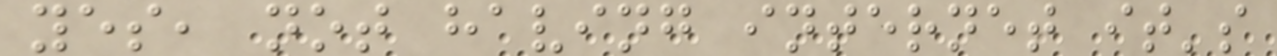yes, not having internet it's
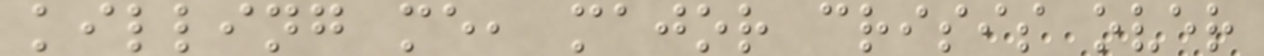killing me, major crisis over
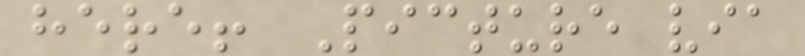here! Picture via
